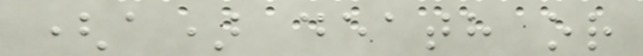(a) death or
